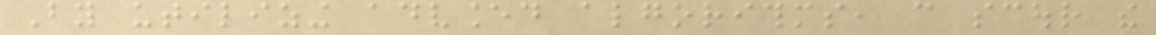By utilizing advanced algorithms, can scour the
